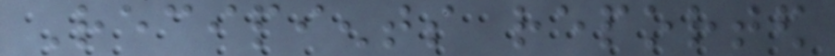Recipients reported
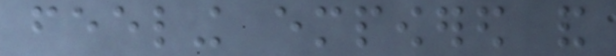feeling empowered and
